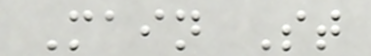Main St
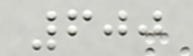600
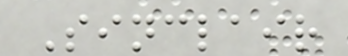Sinclair
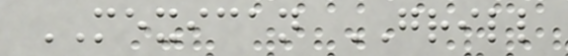MEXICAN GRILL
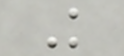K
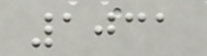1031
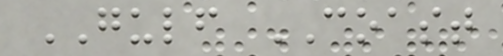GULF COAST
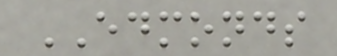EDMONDS
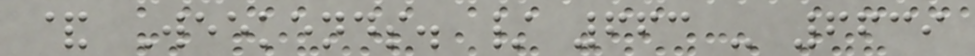& Weekends. / 663 - 6639
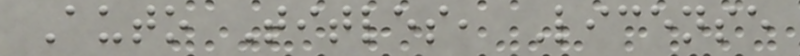Auto Titles, License
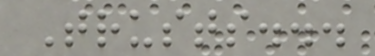Trusts...
